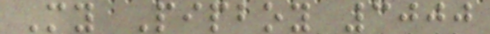My Pipboy 3000
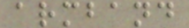armband
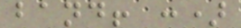band! :)
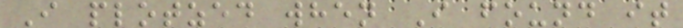I plotzed when I found it
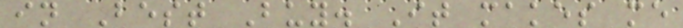in Best Buy. It makes me
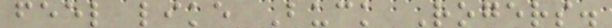feel like Buck Rogers.
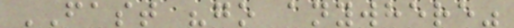FAST "go anywhere"
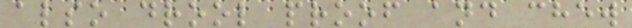also drool proof and chew
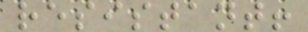resistant!
